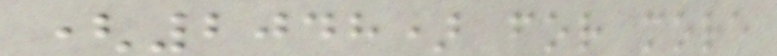(2048) for more
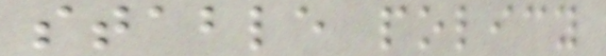stable policy
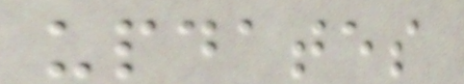updates
